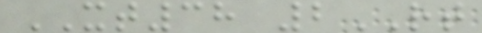XT38 2RT
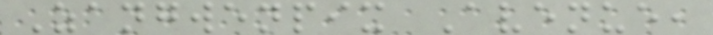Zangwenpix Avenue,
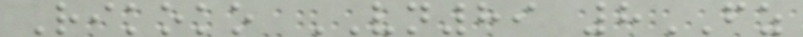Rikoko VN89 8FZ
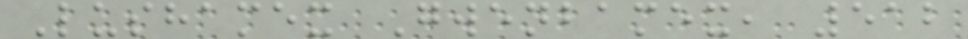Lushamex Gwenbamex, 512
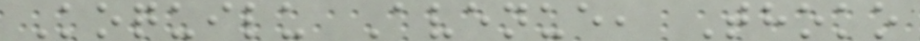Koquilu Avenue, Thoko
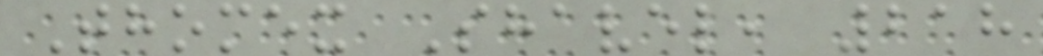Thomex Shavel, 218
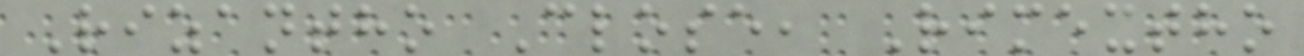Rizantho Close, Rimextho
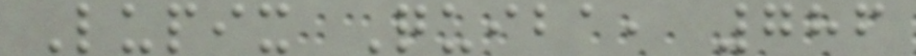Lupix Quiba, 786
